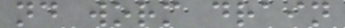nd worm drain
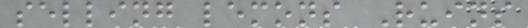selling lemons Ruins
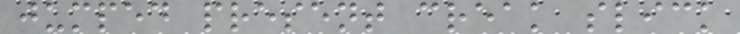jumped present creak slick
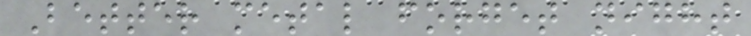Better metal forget night
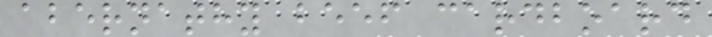abernathy beef cardboard
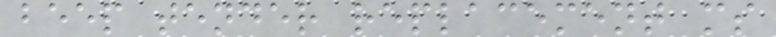beep tender replacement ms
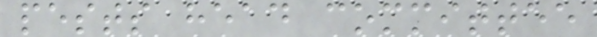pests head committee
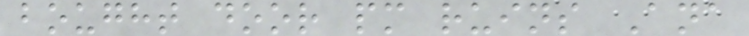bought door pm ruins Ana
